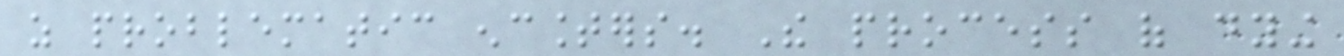as problematic encounters. The process of dying
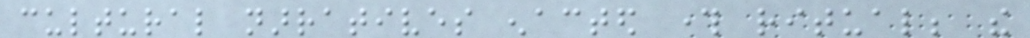cultural narratives enacted through ritual; the
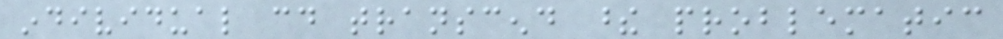individual could transcend these problematic
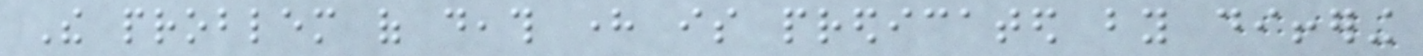The problem of death here is predicated by differing
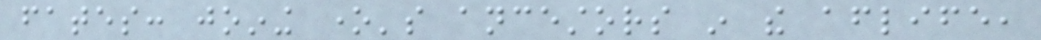fates: joining one's ancestors in the afterlife,
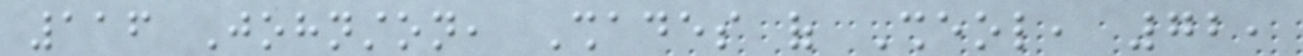116 Johnston, Shades of Sheol, 72,
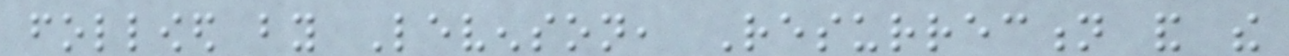followed by Levenson, Resurrection and the
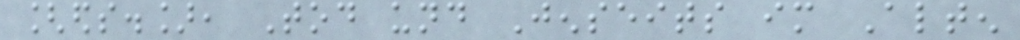[eds.], Tod und Jenseits im Alten
